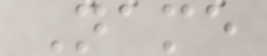Name
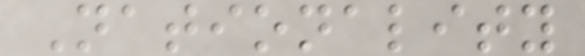Nationality
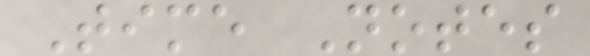Time Notes
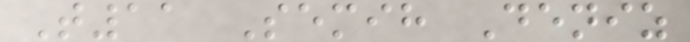T11 Semih Deniz
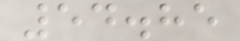54.85
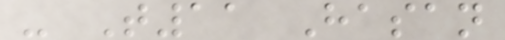- T11 Hasan
